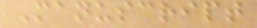Manuscript
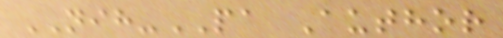NIH-PA Author
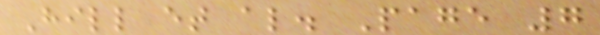Hill et al. Page 7
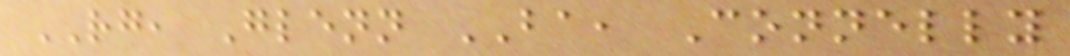RG, Glenn BA, Connelly
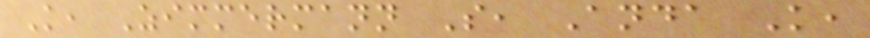K, Zimmermann S, Anda K,
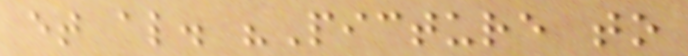et al. "Picture to
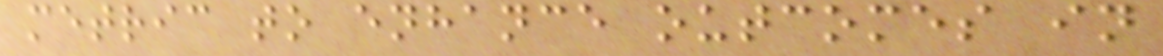metric to enhance outcomes in
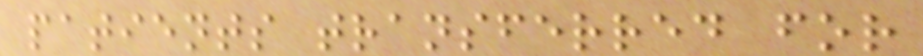patients transferred for
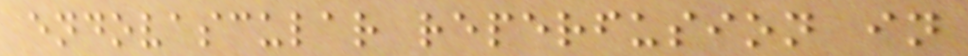endovascular reperfusion in
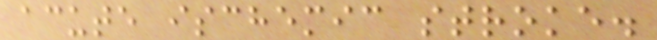acute ischemic stroke.
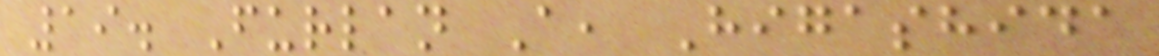19. Furlan A, Higashida
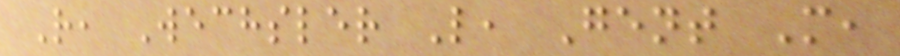R, Wechsler L, Gent M,
